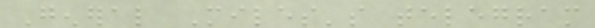General Miles's telegram
